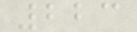223
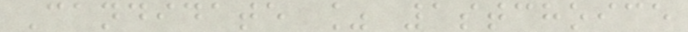Candidate % 1stchoice
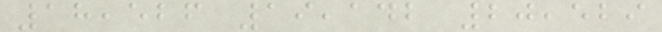18,526 19,142 20,529
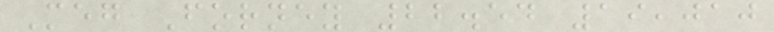Meg Forney 22.54 19,010
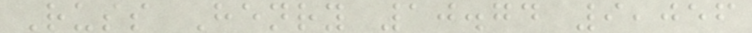Russ Henry 10.74 9,056
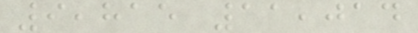9,815 11,014
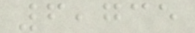6,735
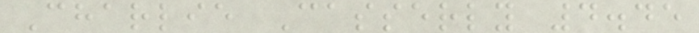Charlie Casserly 4.45
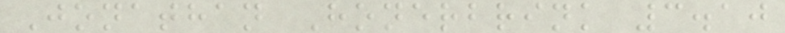Jonathan Honerbrink 3.10
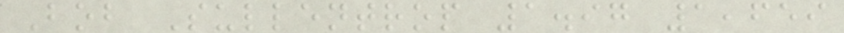Bob Sullentrop 1.97 1,659
